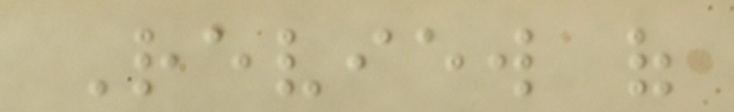Review of
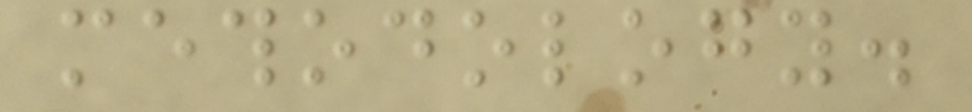methodology.
